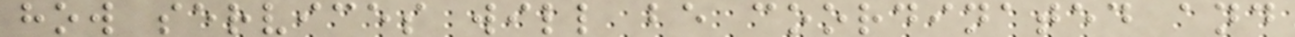how services will be coordinated and
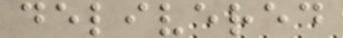delivered
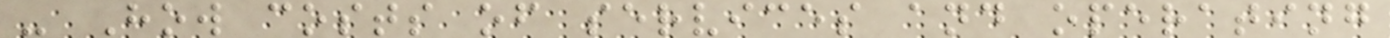- How costs of services and operating
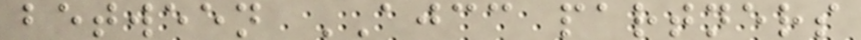between AJCC partners
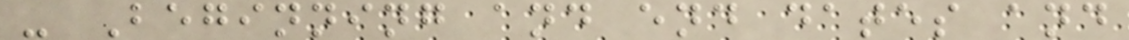- Beginning and end dates and
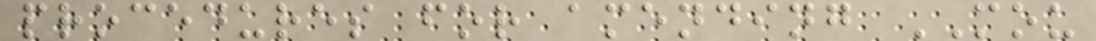procedures for amending MOU
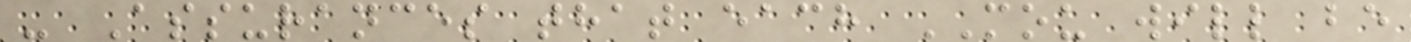- Assurances that each MOU will be
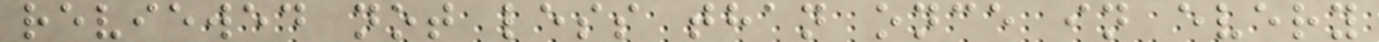reviewed not less than once in every
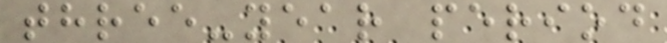three-year period
